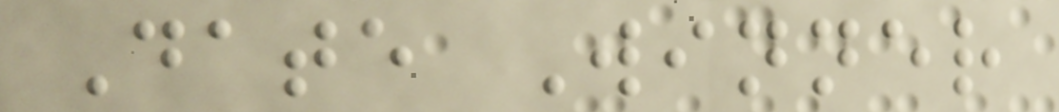Date Winner
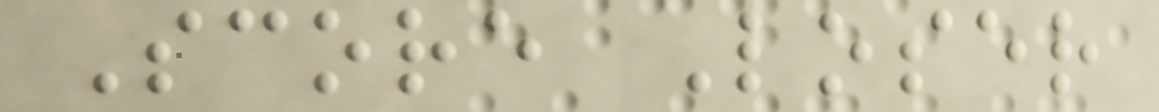Score Loser
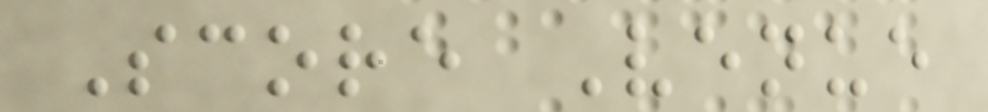Score Venue
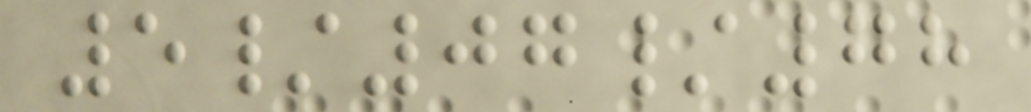5/07/78
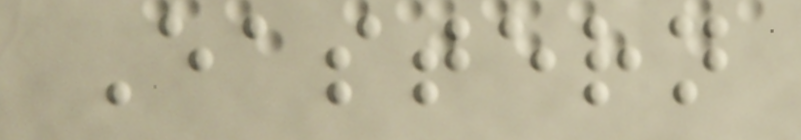Eastern
